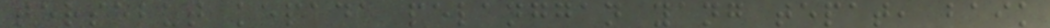tersebut kepada pelanggan yang tepat, baik
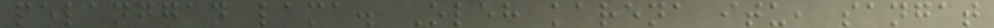pelanggan lama. Oleh karena itu, sangat
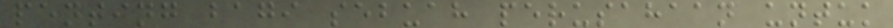penting bagi sebuah perusahaan untuk
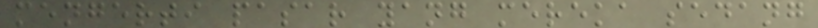mengerti pasar yang mereka sedang
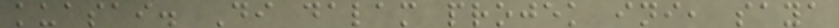kuasai. Di dalam projek ini, saya
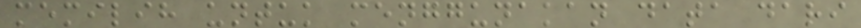memilih untuk menggunakan data dari
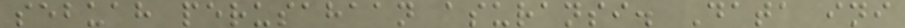sebuah perusahaan asuransi. Data ini
